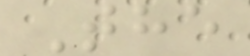The
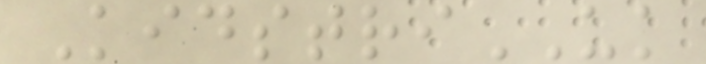KidstriUK
